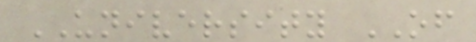UNIVERSITY OF
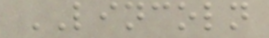LINCOLN
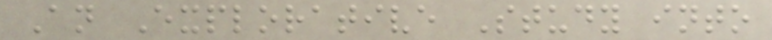An Explorative Study into
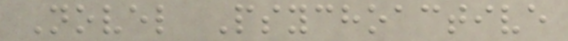Novel Psychoactive
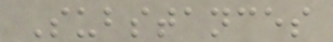Substances
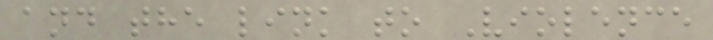and the link to Violence
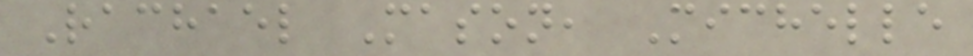Rachael Mason, Michelle
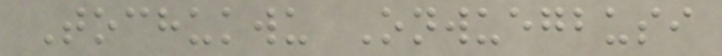Tochukwu Onwuegbusi
